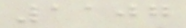1107
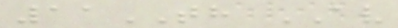11TH AV
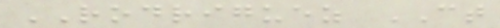RODRIGUEZ CT
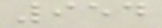954
